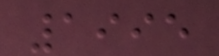1995
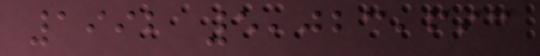1992 5,023,693
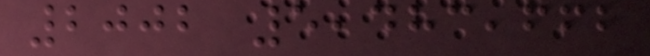2002 5,483,662
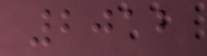2012
